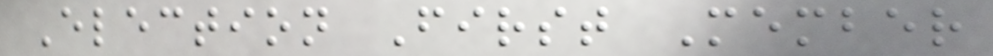Election First Member
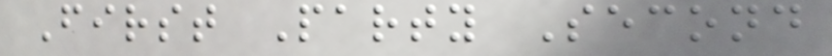First Party Second
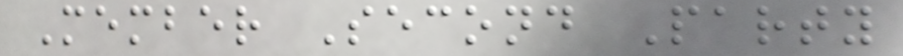Member Second Party
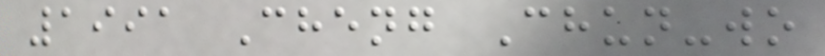1991 Cheng Chun-wo
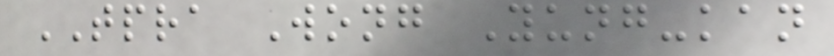TPRA Wong Yung-kan
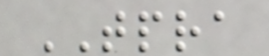TPRA
